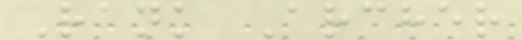Rank Archer
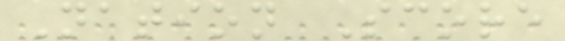Nation Score
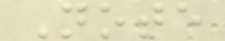Note
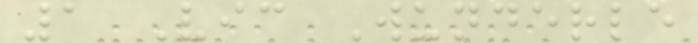1 Vic Wunderle
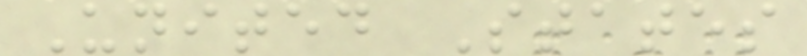United States
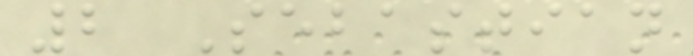2 Sebastian
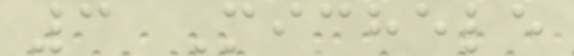3 Michele
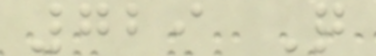729 Q
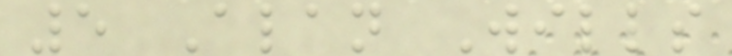5 Alan Wills
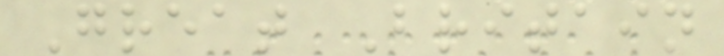Great Britain
